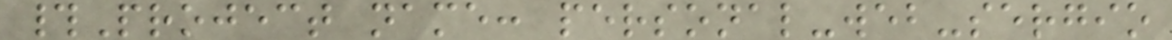#Project name: personal-web-sergio
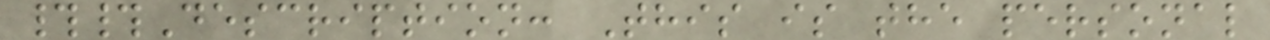##Description: This is the personal
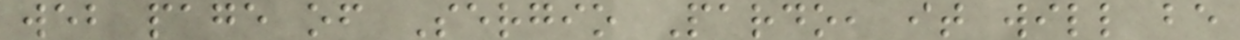web page of Sergio Pardo, it will be
